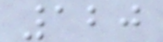120
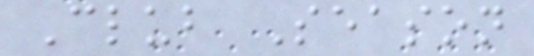Club Season
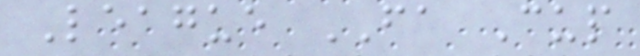League FA Cup
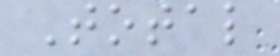Total
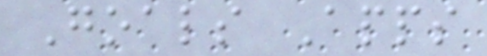Goals Apps
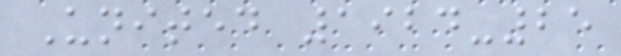United 1924-25
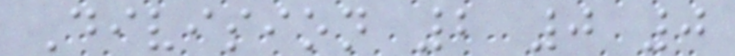Division 2 0 0
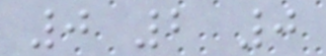0 2 0
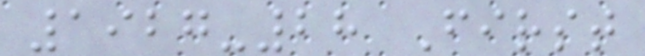1927-28 First
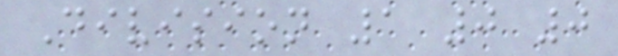Division 1 0 0
